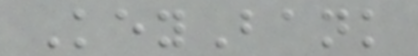KeyBank
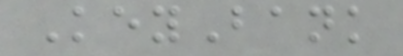KeyBank
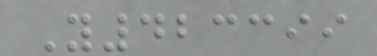Y423399
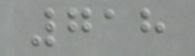718
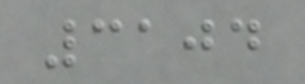3104
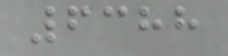6388
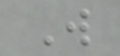W
